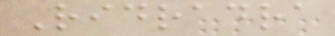Ridradra
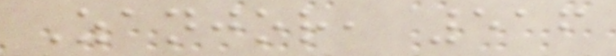Zanjor, 516
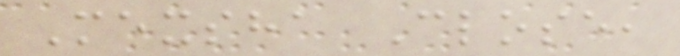Mexsha Close,
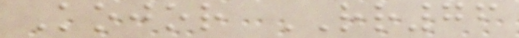Kojor RR76
